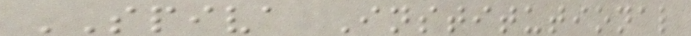SPIVA Institutional
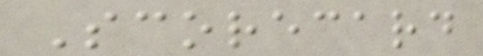Scorecard
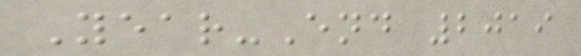Year-End 2019
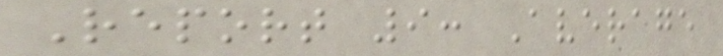Report 9: Average
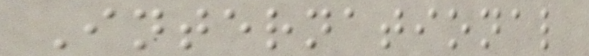International
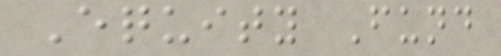Equity Fund
